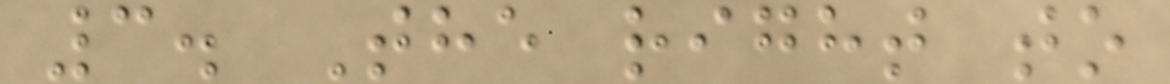3. The right to
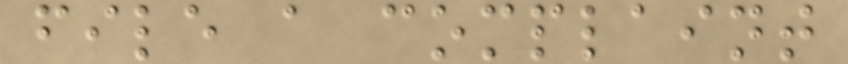file a complaint
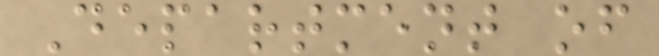Department of
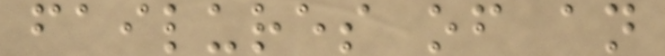failures of an
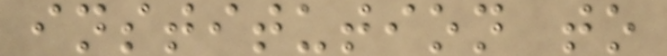institution to
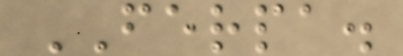FERPA.
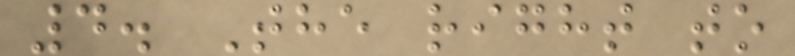4. The right to
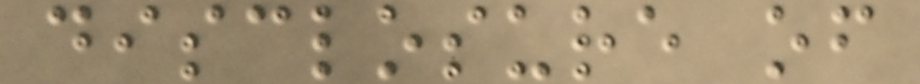disclosure of
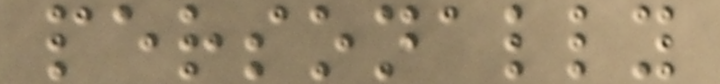personally
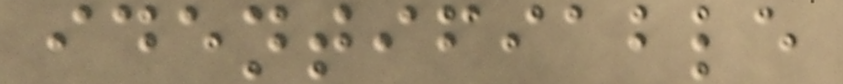identifiable
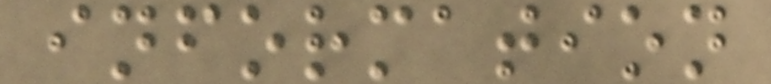information
